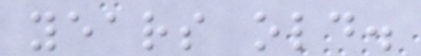years old.
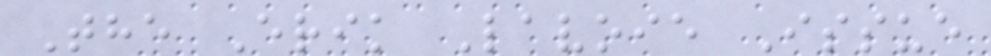The Erik Lavoie Issue
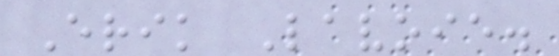Erik Lavoie.
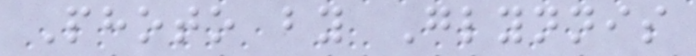Photo by Glynnis
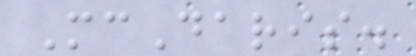McDaris.
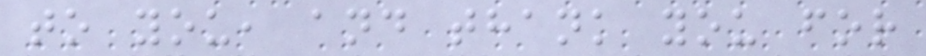to you, and thank you for
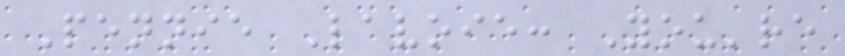Pennie Lavoie: You're
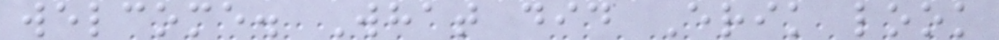welcome. What did Erik look
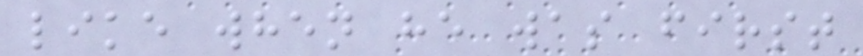like when he was first
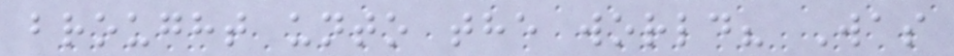brought unto the world? Was
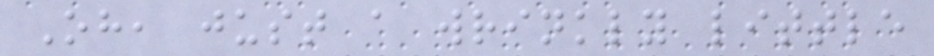Oh, just a wrinkly little
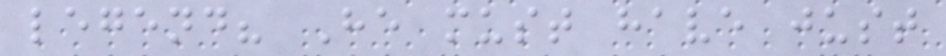legend? He must have just
